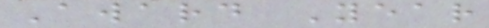Award Year
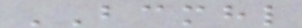BCMHL
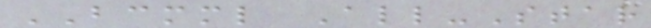BCMML All-Star
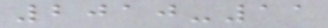2010-11
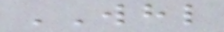WHL
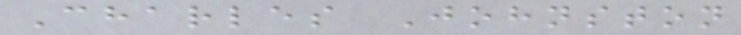Charles Johnston
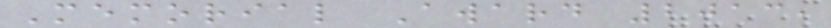Memorial Award 2013,
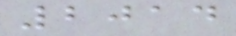2014
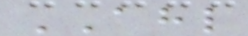AHL
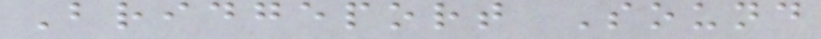Bridgeport Sound
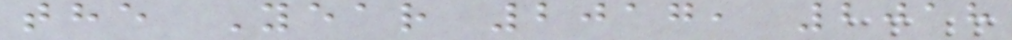the Year 2017, 2018
